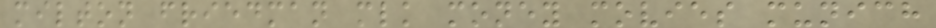milton friedman mlk money movies munich
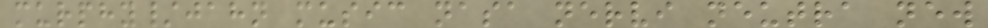murphy/jahn music nasa nervi neutra new
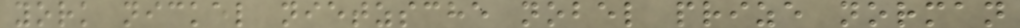york nickel nietzsche nobel prize norman
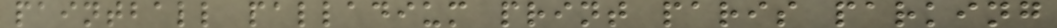paintball palladium print paris parking
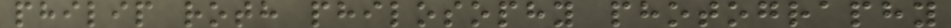philip roth philosophy photography
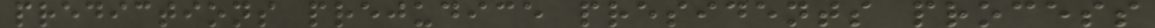predictions prejudice presidents process
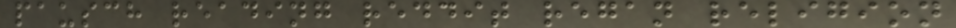pausch reading reddit regan religion
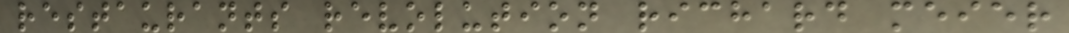restaurants revolution richard meier
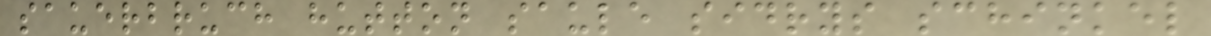sauerbruch hutton saule sidrys schinkel
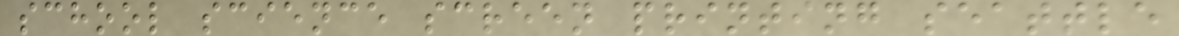school science screen printing seattle
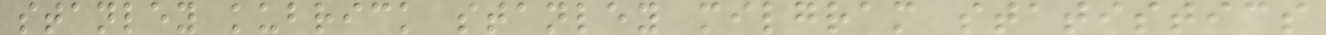stanley kubrick stanley milgram statistics
